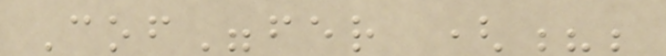Cof"fer (?;
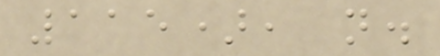115), n.
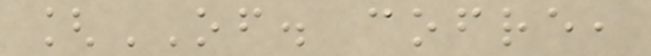[OF. cofre,
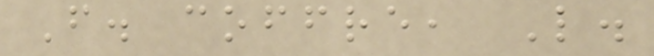F. coffre, L.
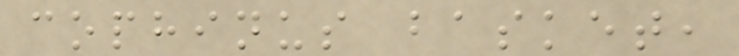cophinus basket,
